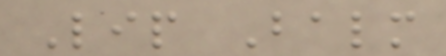Lip Balm
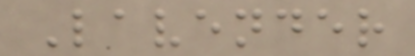Lavender
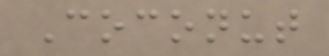Coconut
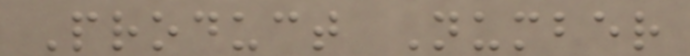Product Number
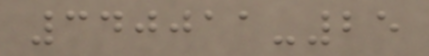340011-25
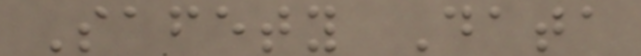Safety Data
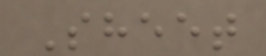Sheet
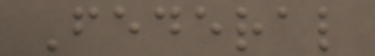Federal
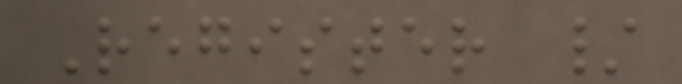Register /
